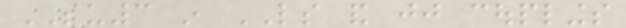SU3 in LS and jj couplings
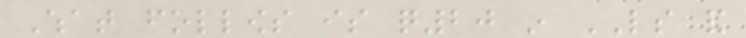What follows is q20 in LS and
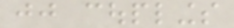jj couplings
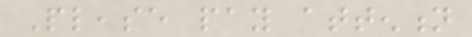Please pay attention
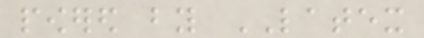powered by LATEX
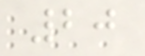20
